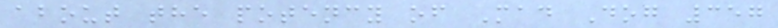about the potency of Mad Dog 357
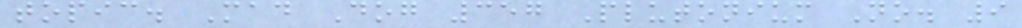topic. Mad Dog 357 Plutonium No. 9
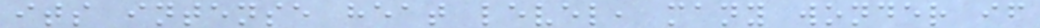its intense heat level, many wonder if
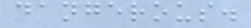dangerous.
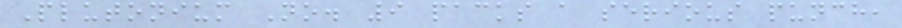Plutonium No. 9 packs a serious punch,
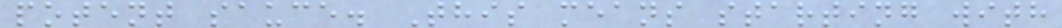potent sauce. This means starting with
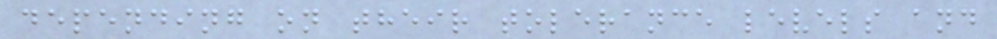depending on their tolerance levels and
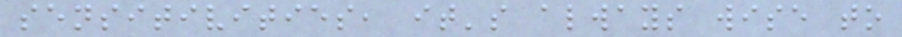sensitivities, it's always wise to
